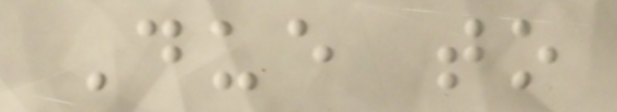Due to
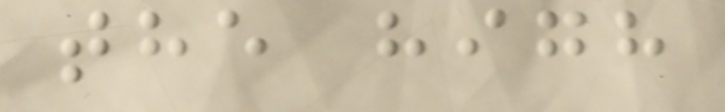the high
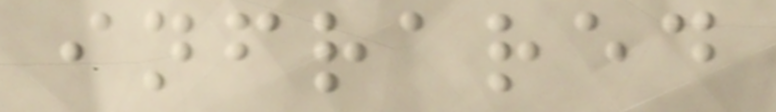infrared
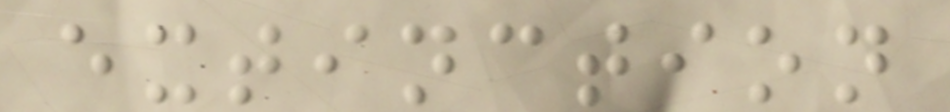extinction
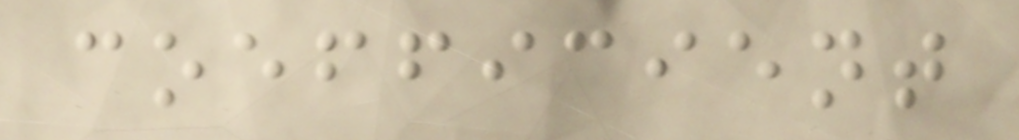coefficient
